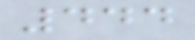444
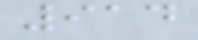914
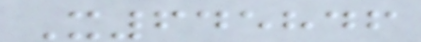X645846
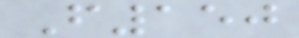F150
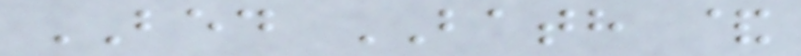BED BATH &
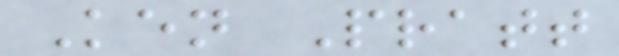Ken Pratt
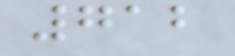712
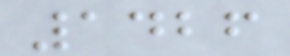1426
